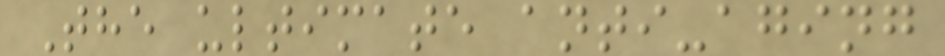The ultimate anti-aging
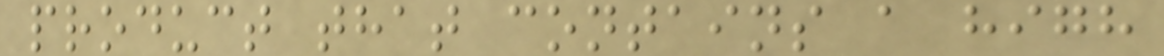product that contains a high
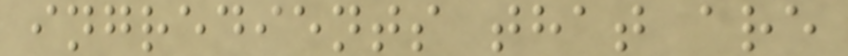ingredients that are
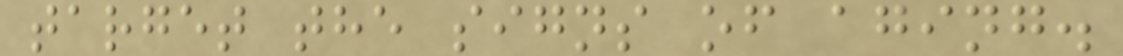target the signs of aging.
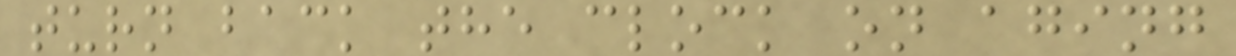turn back the clock on aging
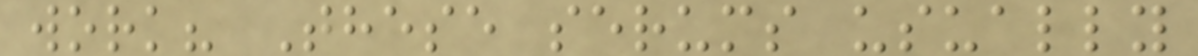work? These serums usually
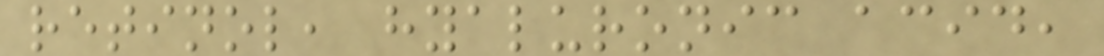retinol, hyaluronic acid,
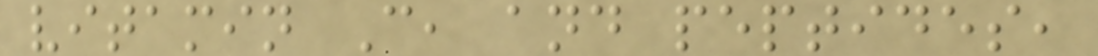vitamin C, and peptides,
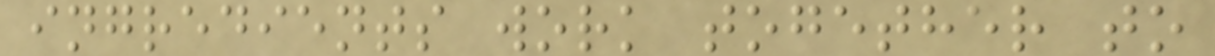ingredients work together to
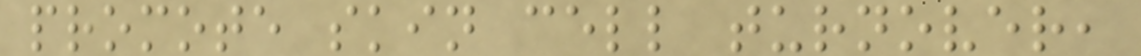promote skin cell turnover,
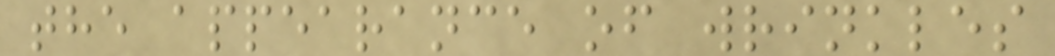the appearance of wrinkles
